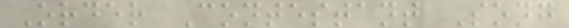Order Contestant Song
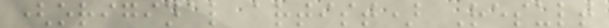(original artist) Result
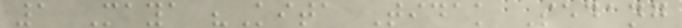1 Maya "Kita Tidak Sedang
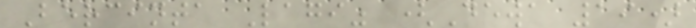Bercinta Lagi" (Dewa 19)
